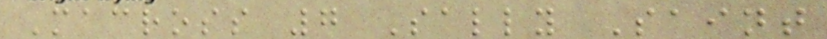Macross 7 Sally Saint
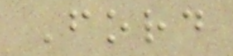Ford
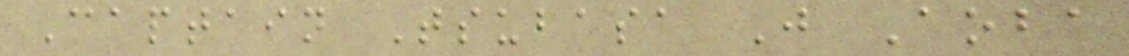Captain Tsubasa J Aoba
